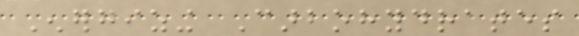Energizing Carbohydrates
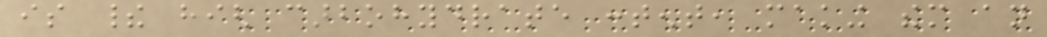is their high carbohydrate content, making them an
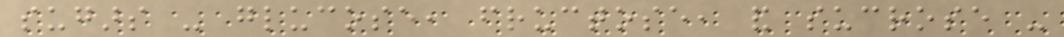sugars - glucose, fructose, and sucrose -
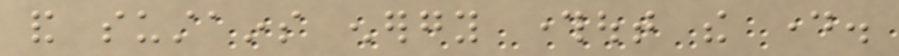and sustains energy throughout the day.
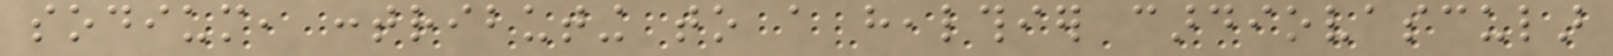sodium, contributing to a healthier cardiovascular
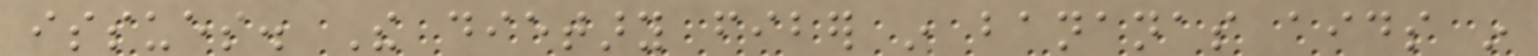issues. The dietary fiber in bananas aids in
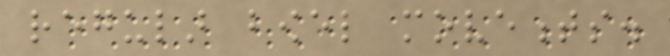regular bowel movements.
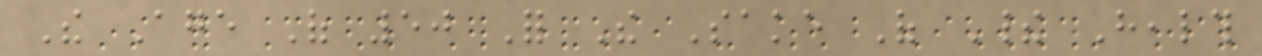The Age Of 50 For The Sake Of Their Health
